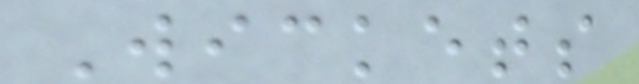Wickets
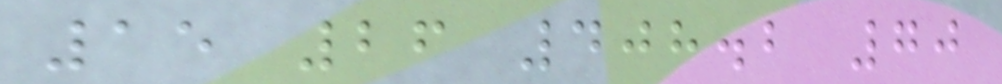15 26 408.2 70
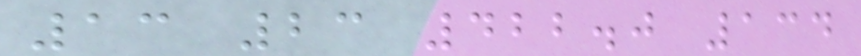13 23 422.0 134
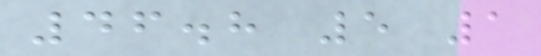46.8 5 1
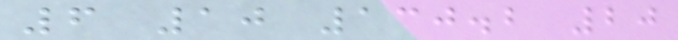6 10 130.2 20
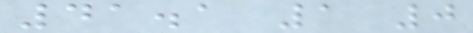41.1 1 0
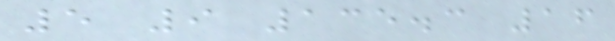5 9 135.3 16
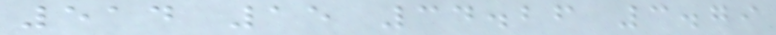514 15 34.26 3.79
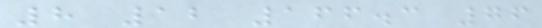8 12 166.3 76
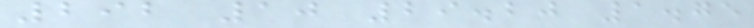292 10 29.20 1.75
